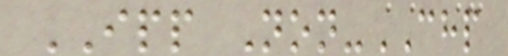IPP Non-CHP
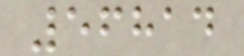56814
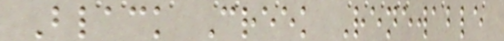Black Creek Renewable
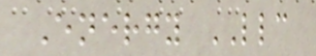Energy LLC
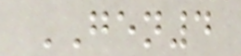GEN4
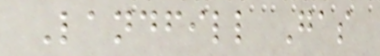Landfill Gas
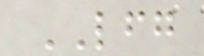LFG
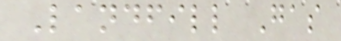Landfill Gas
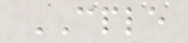CPLE
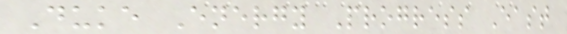Duke Energy Progress East
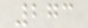273
